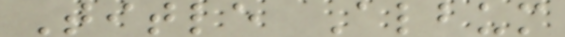Title Album
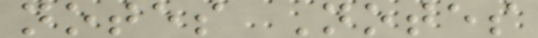notes Notes
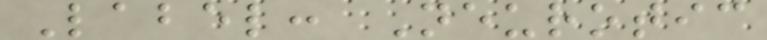Label: Neurotic
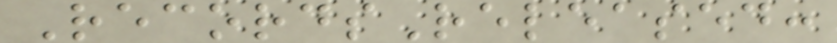RecordsReleased:
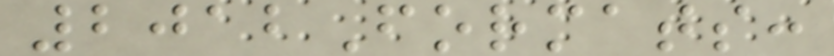2012Formats:
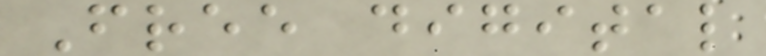Free digital
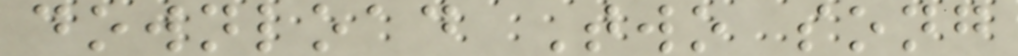download Two song
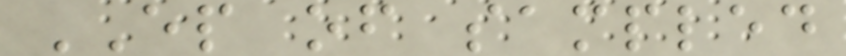EP of sampled
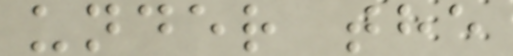under the
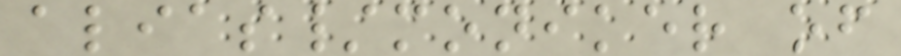alias/moniker of
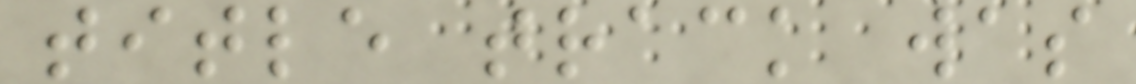title track was
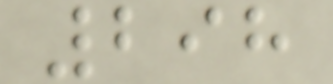298
